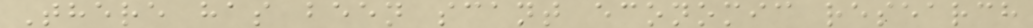There has been scant economic research
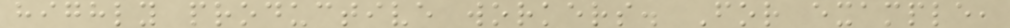highly productive workers. For example,
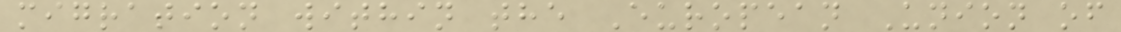migration within the European Union of
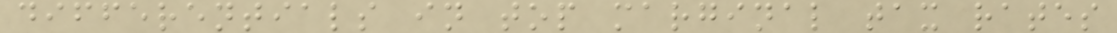differentials in top marginal tax rates
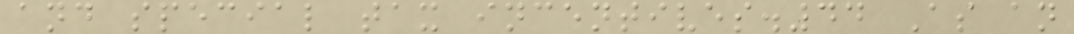and special tax incentives.44 As an
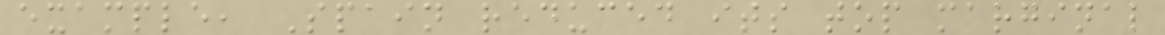example, Spain reduced its top marginal
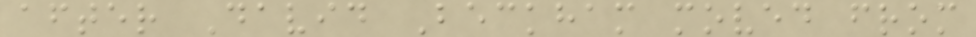after David Beckham moved from
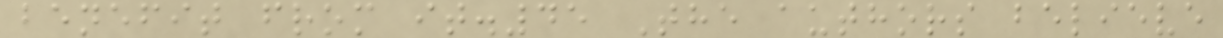benefit from it.45 The authors believe
